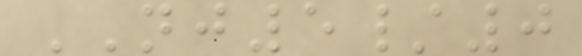NJ5/0
